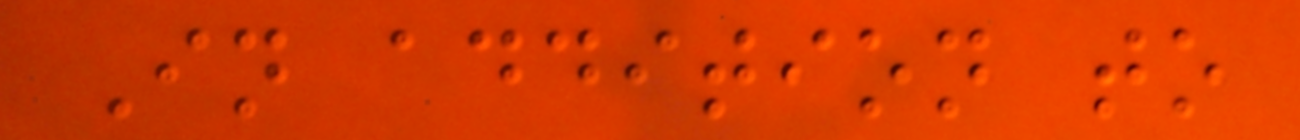In addition to
